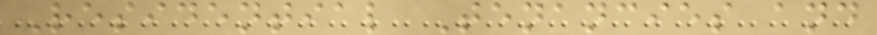Residential Tenancies and
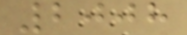2008
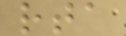rta
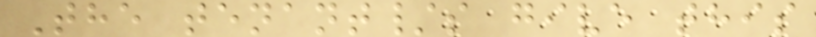The tenant/s give this
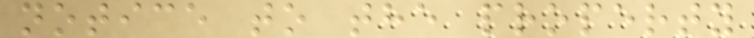notice to the property
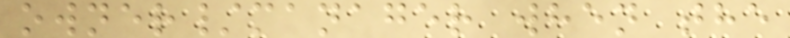owner/manager when the
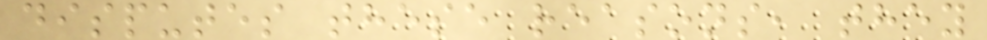disputes these reasons, they
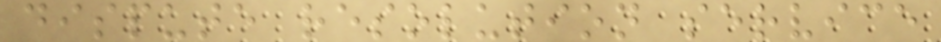dispute resolution service
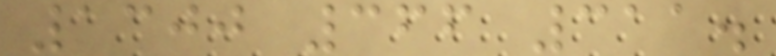1300 366 311.
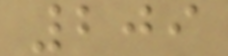209
